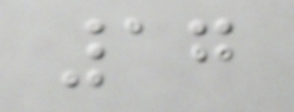17
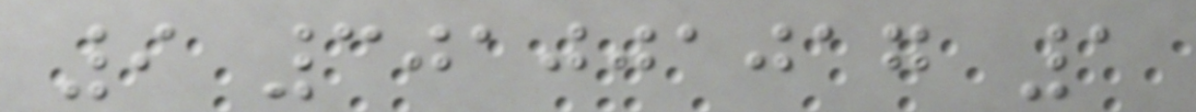9 301001017 1
